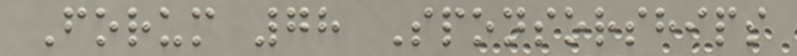Forum 78 Sponsorships
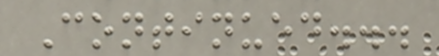Continued...
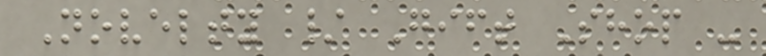Novelty / Gift Shop -
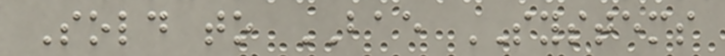Sold to BAE SYSTEMS
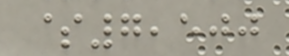$7,500
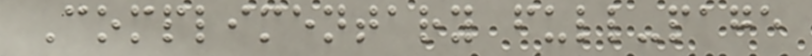Complimentary full-page
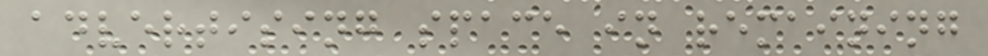advertising space in remaining
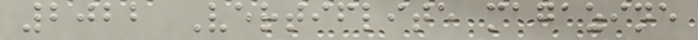2022 Vertiflite magazine
